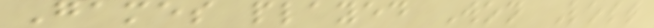Games played Won Lost
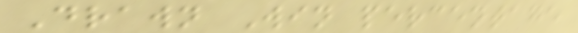Drawn Win percentage
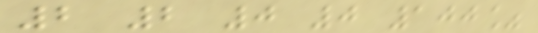2 2 0 0 100%
